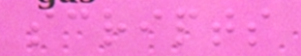scripts
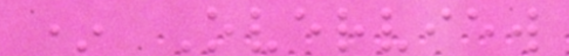* Overview
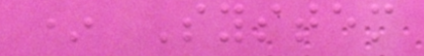* System
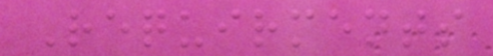Requirments
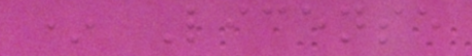* License
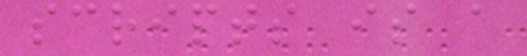scripts is a
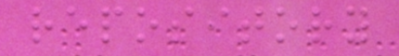repository
